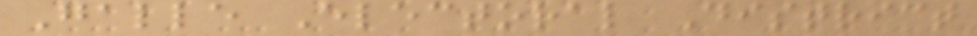Galle Electoral District
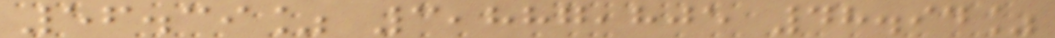56.39% 3,887,805 48.94%
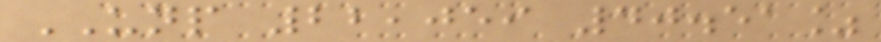UNP 22,059 40.51%
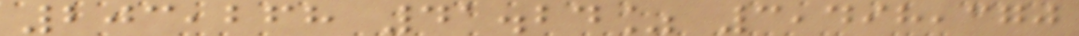203,268 41.24% 3,498,370
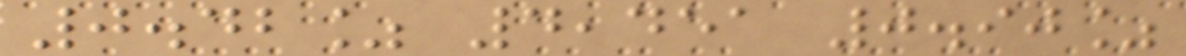0.42% 4,451 0.90%
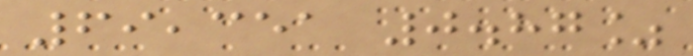69,351 0.87%
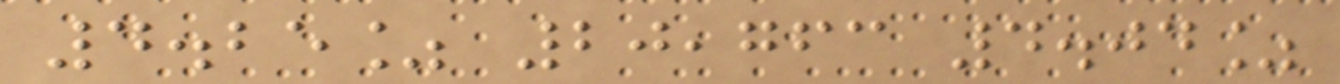4.25% 20,763 4.04%
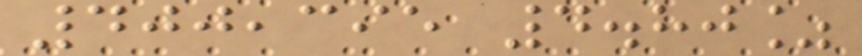400,395 4.80%
